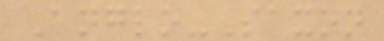Anglo-Saxon
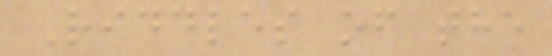Riddles of the
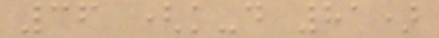36 (k-d 81)
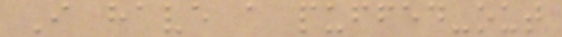I have a puffed-out
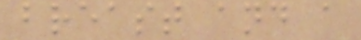breast and a
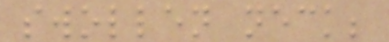swollen neck;
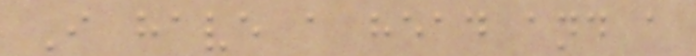I have a head and a
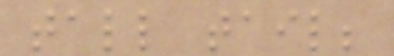tall tail;
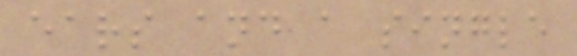ears and a single
